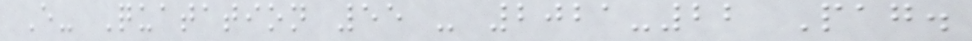E- Quatation 55 - 2021-22 Pag.
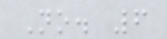No. 6
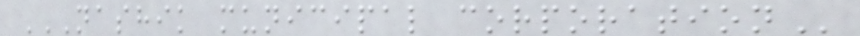NASHIK MUNICIPAL CORPORATION
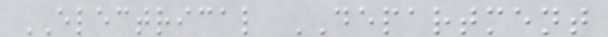ELECTRICAL DEPARTMENT
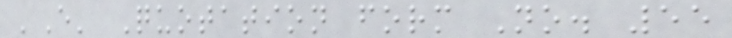'E' Quotation form No. 55
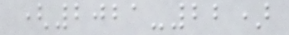(2021-22)
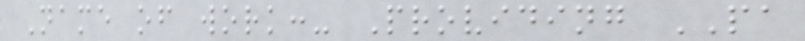Name of work:- Providing PA
